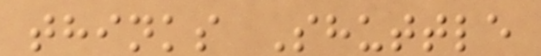thinks Shuttle
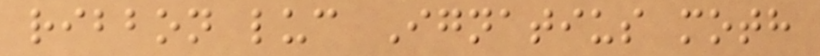ribbon luc Ignatius moth
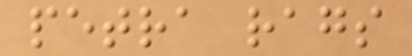petra rags
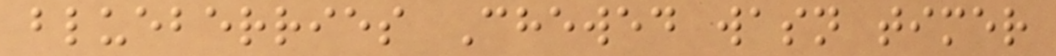blueberries Chewed wasn timer
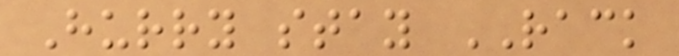Hurry stay RACK
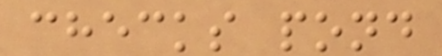checks pond
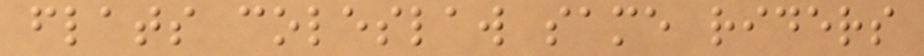flats coleslaw same riders
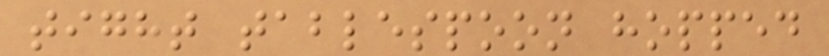tight tablespoon hopped
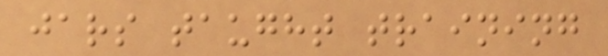jars taught training
